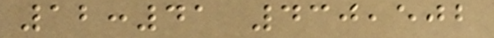12:41 430,502
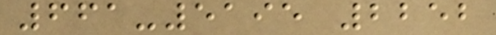661-5195 2252
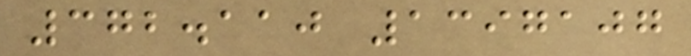372.110 1397107
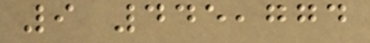9 445,774
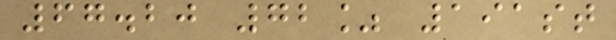67.20 72% 191st
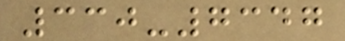330-7347
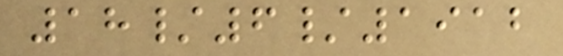18/6/1912
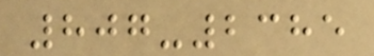807-2385
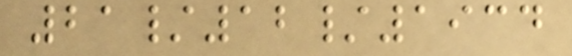21/12/1934
